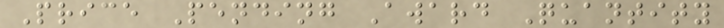Price Pending Award Quantity
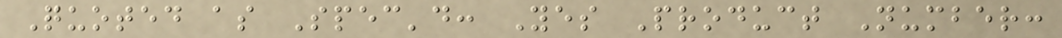Quoted as Spec'd: Yes Product Number:
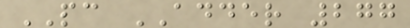PC ADDER 277
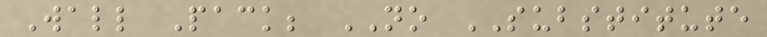Wall Pack; NO SUBSTITUTE
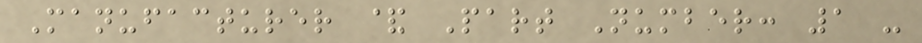Manufacturer & Part Number: 1 -
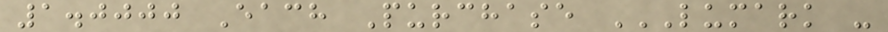1.0000 Each Purchase LUMARK -
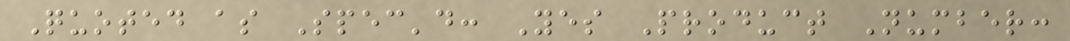Quoted as Spec'd: Yes Product Number:
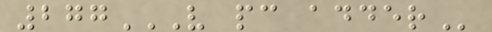277V PC ADDER
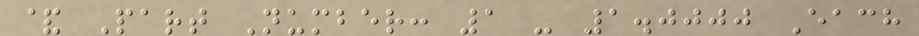& Part Number: 1 - 1.0000 Each
